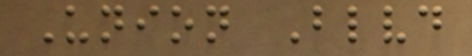Union Blvd
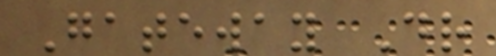Gateway Dr
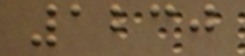1230
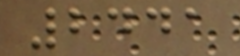2441
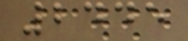2445
